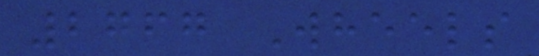2767 Wheels
